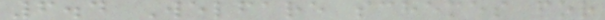6.4 Welfare schemes for
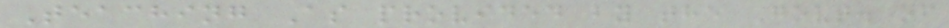Teaching As provided by the Govt. of
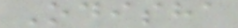Odisha
